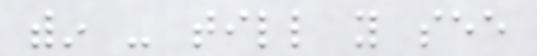within - till you see
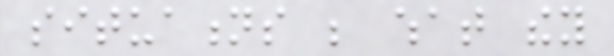situations be what they
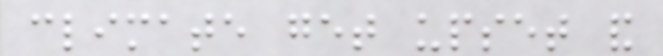climate get upset and
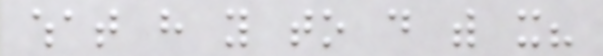what have you to do with it?
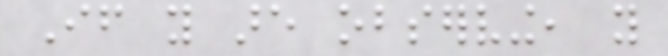If you are observing, you
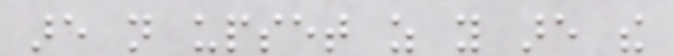are not upset as you are the
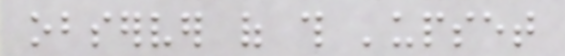observer of this 'upset
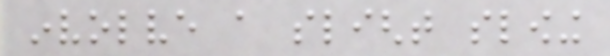involve a slight slowing
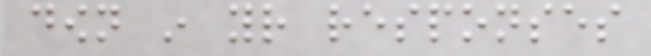down in your responses
